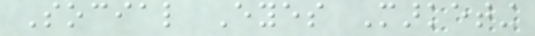Social Eyes Marketing
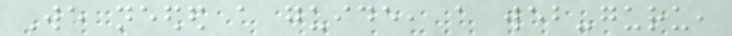We needed a guide, a web-guru,
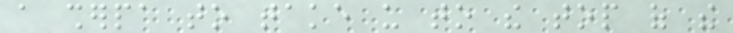a sherpa to take us to the top of the
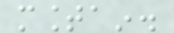mountain.
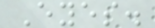Eyes.
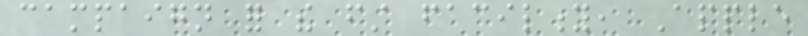campaign for the first facility, Apple
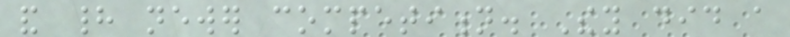and had newer competition. They did a
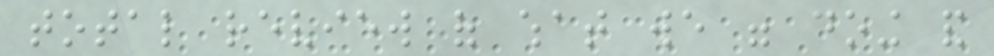total review of what we were doing and
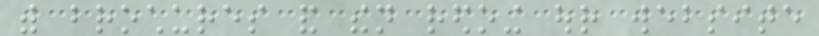with brochures and then redoing our website
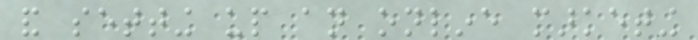and setting up an online marketing
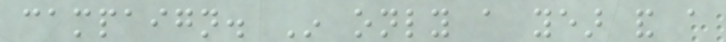campaign. In only a year and a
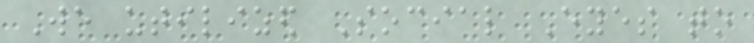We utilized Social Eyes to
